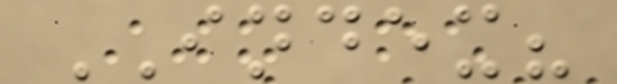INDEX?
